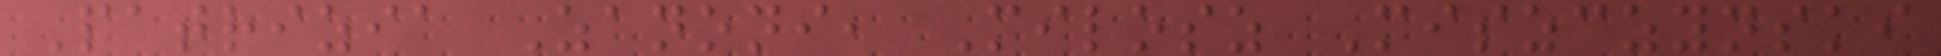Patrizia Zanoni, Milosz Miszczynski
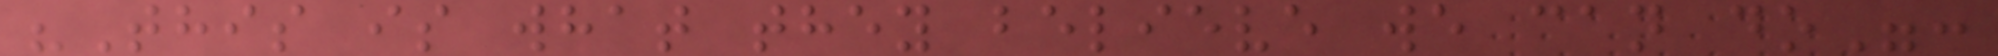"This is what they believe we can do":
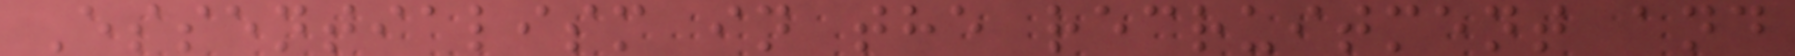Essentialism in the recruitment and
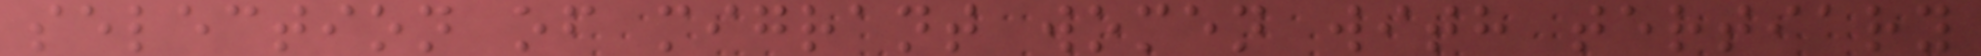selection of migrant women with tertiary
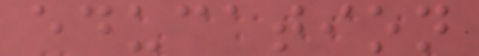education
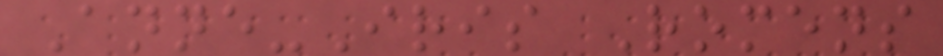Anne-Iris Romens
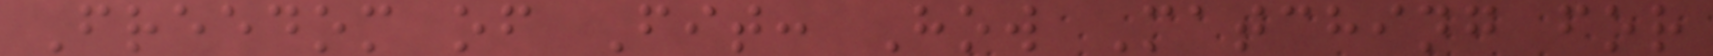Freedom of Fit: How Matching for
